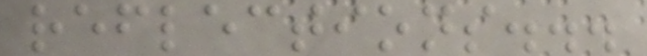reflections...
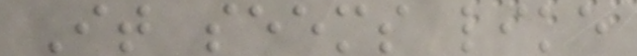It seems like
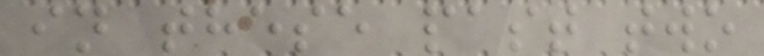in these past two
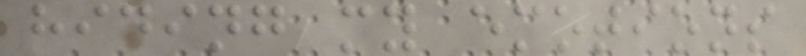hiding my emotions
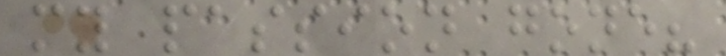my passion gone?
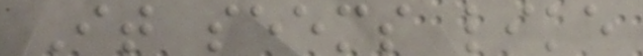It seems like
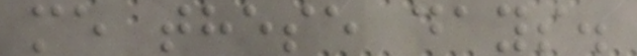me these days.
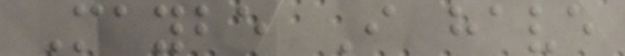Maybe I have
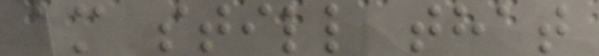am still that
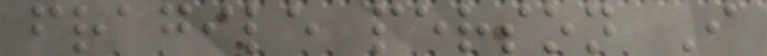fragile person I
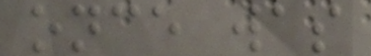once was
